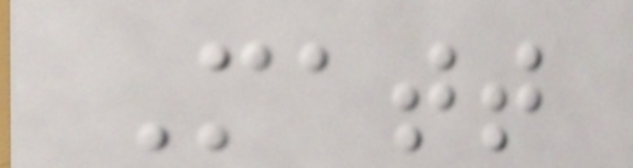Matt
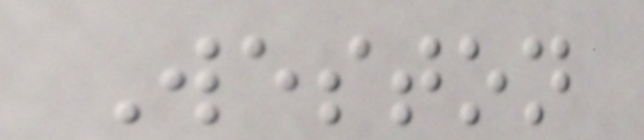Weston
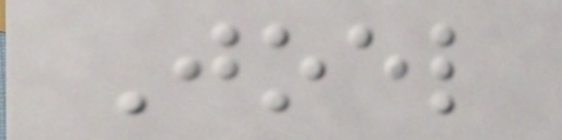Joel
